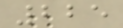225
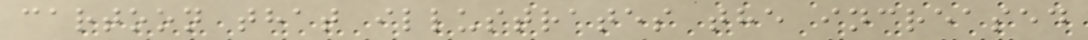cartoon that illustrates the increased
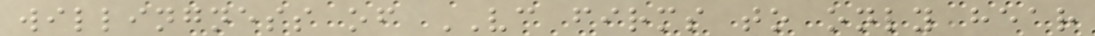willingness of VC firms to only hear
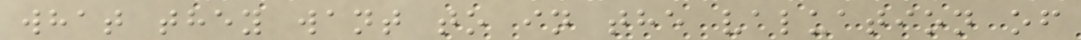what they want to in the valuation of
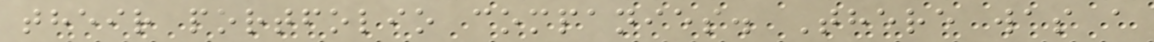their portfolio companies. There was a
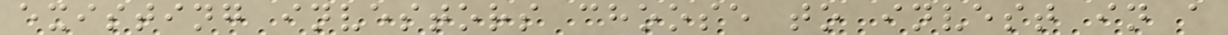existing investors choose to invest in a
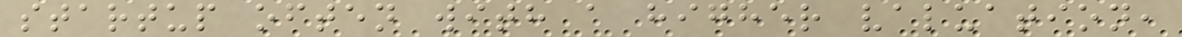startup often with a higher valuation,
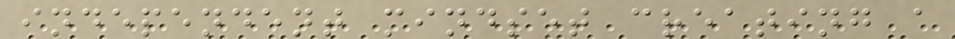independent mindset creating a
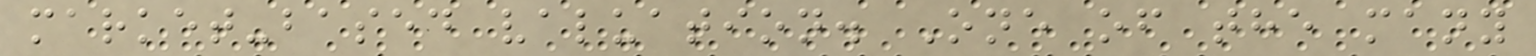market-based valuation. One of the many
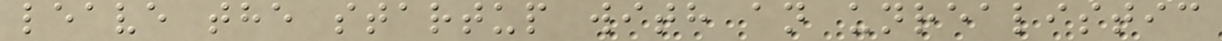leave the startup with an unrealistic
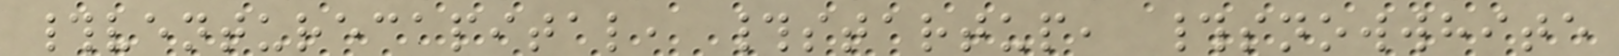#venturecapital, #startup, #snowwhite
